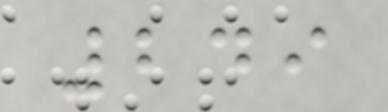249
